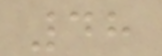48
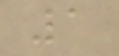1
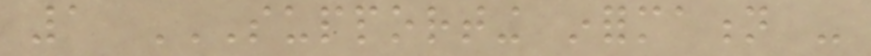1 SUPPORTING INFORMATION -
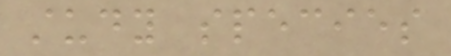study species
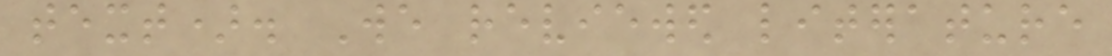text). We reviewed literature
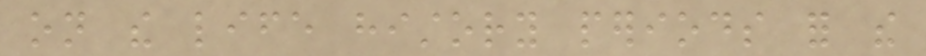on the life history periods for the
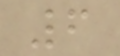6
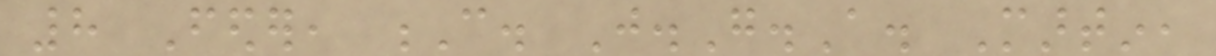8 Feder, C. J.G.A. Martin,
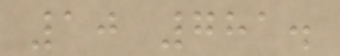10 781.
